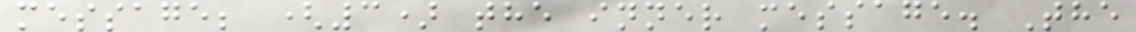message; (3) the inner message. The
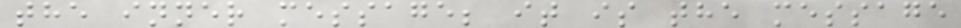the inner message; it is the message
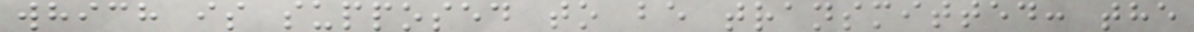which is supposed to be transmitted: the
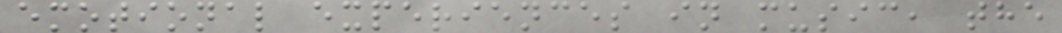emotional experiences in music, the
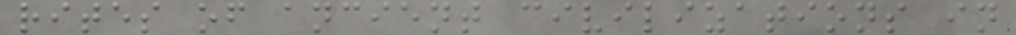rites of ancient civilizations in
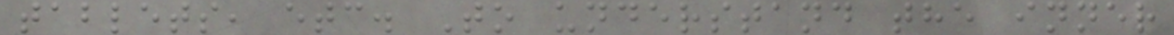tablets, etc. To understand the inner
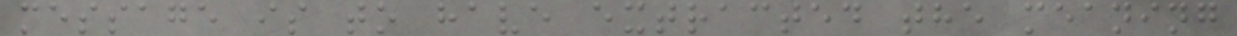message is to have extracted the meaning
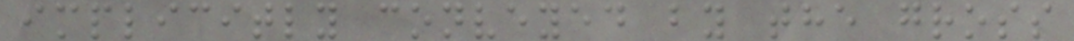implicitly conveyed by the gross
